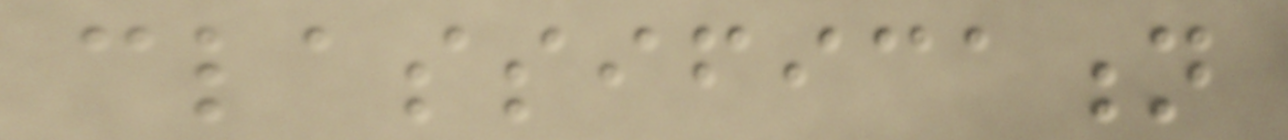classification
